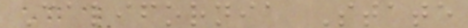California State
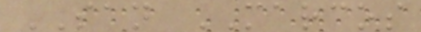SAN MARCOS
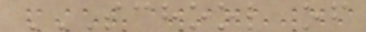SCHOOL OF
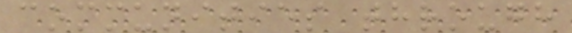communities through
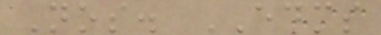Nos. EDMS
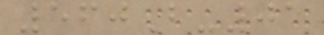560B-01
